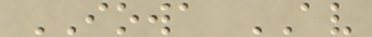IOWA AV
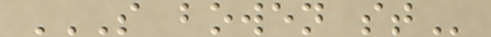S BOWEN ST
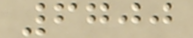6700
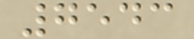7543
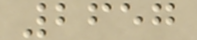2657
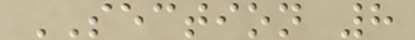SECTION 8
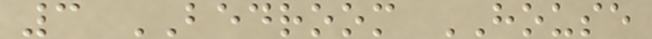3 BEDROOM HOUSE
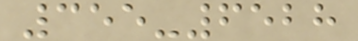355-6528
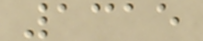1315
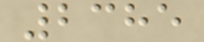2385
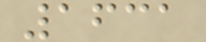1631
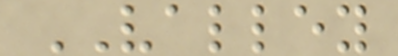VALLEY
